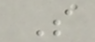S
